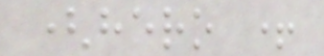(hero +
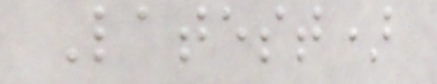Latest)
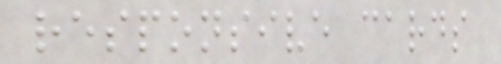responsive cards
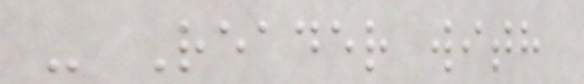- Reader with
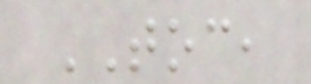TOC,
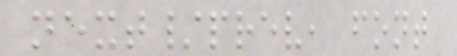next/prev, font
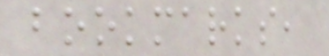bookmarks,
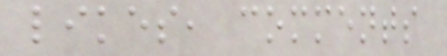likes, comments
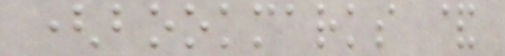(bookmarks &
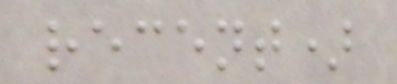recent)
